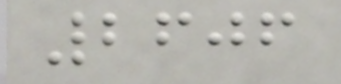2606
